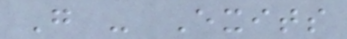G - Exits
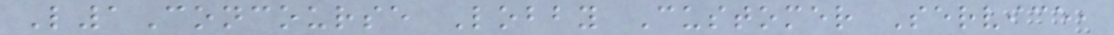L1Concourse Lobby Customer Service,
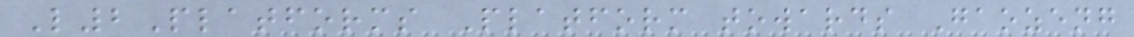L2Platforms Platform towards Gaozeng
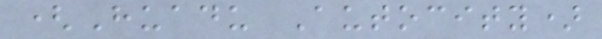(Huadu Autocity)
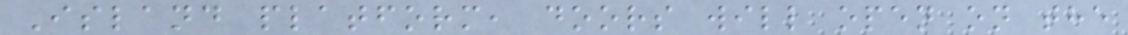Island platform, doors will open on the
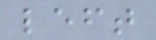left
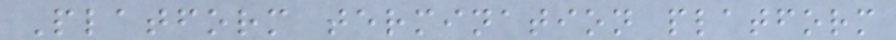Platform termination platform
